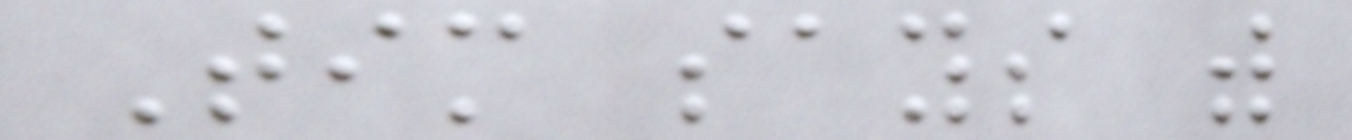Tim says with
